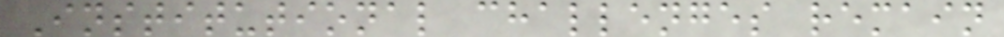Institutional challenges remain
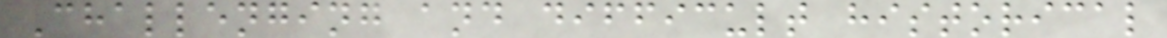Challenging and difficult historical
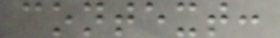context:
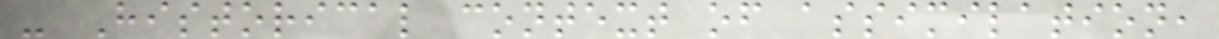- Historical context of assimilation,
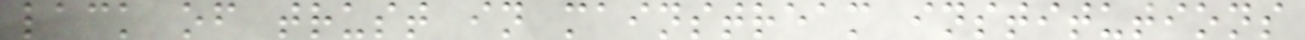lack of trust in mainstream institutions
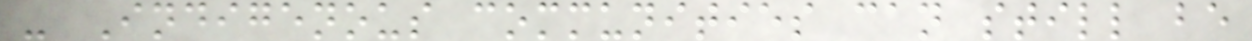- Indigenous communities can still be
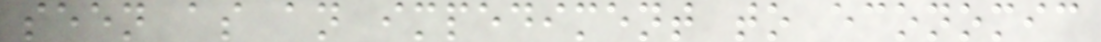seen as an impediment to economic
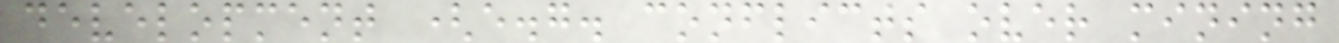development (e.g. conflicts over mining
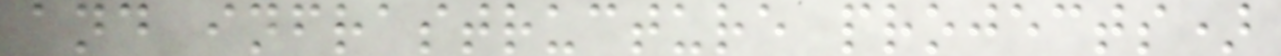and infrastructure projects)
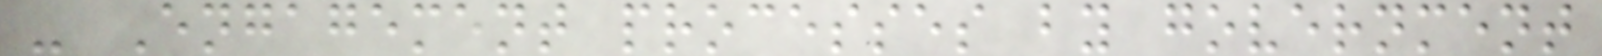- Engagement processes by government
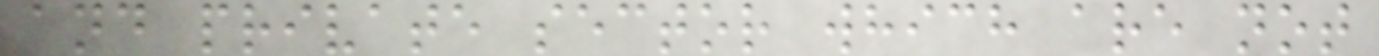and private sector which are not
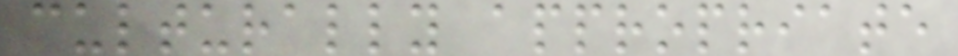culturally appropriate
